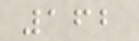162
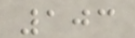103
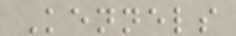Kennels
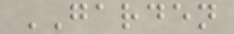GARDEN
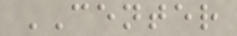CENTER
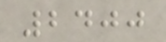2400
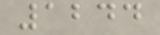1244
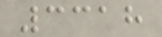3318
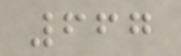667
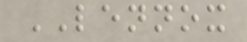LENNOX
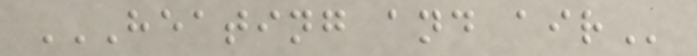HEATING AND AIR
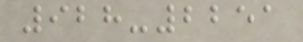928-2251
